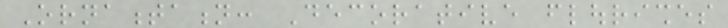Ornamentation: Decorative flourishes
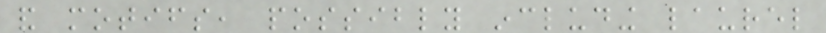and motifs, possibly including laurel
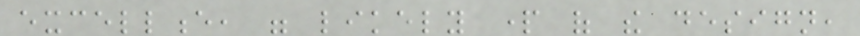excellence, were likely part of the design,
